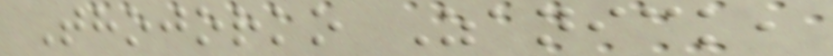Thojorko Zanick,
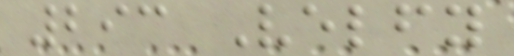293 Velfy
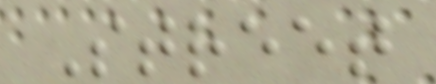Street
